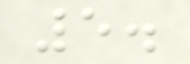5.
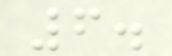6.
